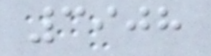3908
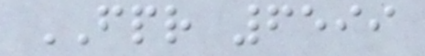FPR 6599
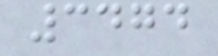3474
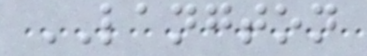LANGTON
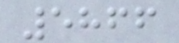5866
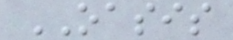OASIS
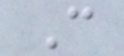C
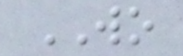WO
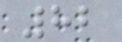82
